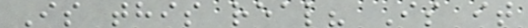Is this real? Is it
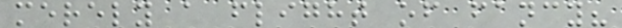merely a flight of fancy?
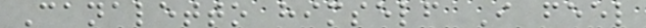Canaletto himself I feel
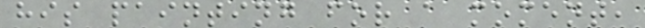his painting for a moment,
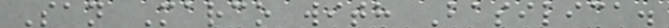San Marco with Basilica.
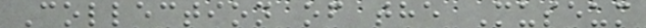Collection of the Museum
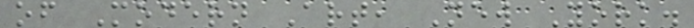of Modern Art, New York.
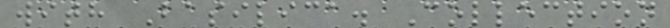with Basilica. Collection
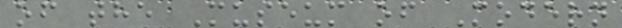of the Museum of Modern
